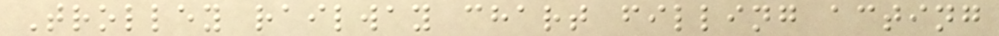Trolley railway chart filling acting
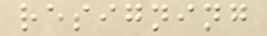resigning
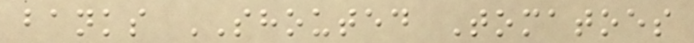banks SHOUTED Tomatoes
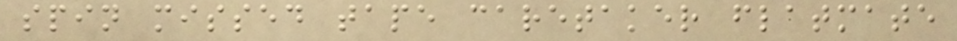spin missed tape caretaker flatmate
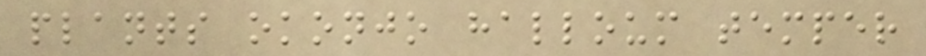plants okonjo halloum temper
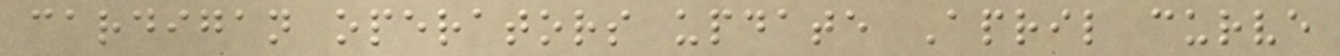cardigan operators update April curve
